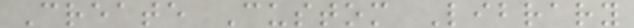Create Custom Library
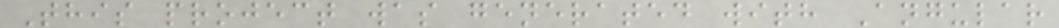This project was generated with Angular
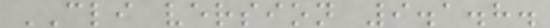CLI version 9.1.8.
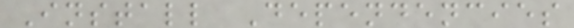Install Dependencies
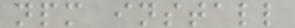npm install
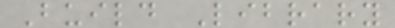Build Library
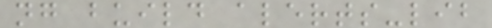ng build alerts-lib
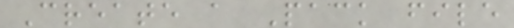Create a Pack file
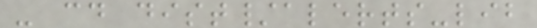- cd dist/alerts-lib
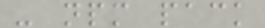- npm pack
